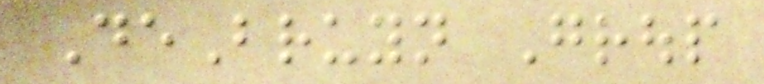DeBruyn Group
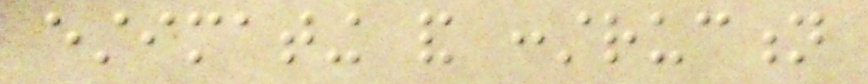estimating and construction
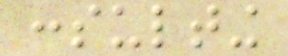consulting
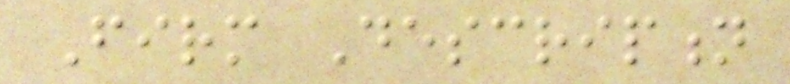Firm Description
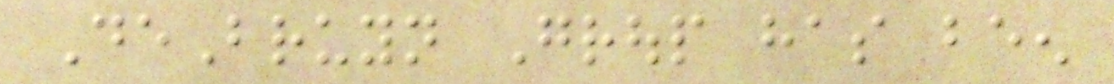DeBruyn Group has been
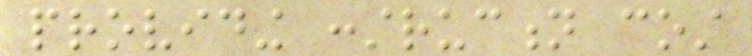providing construction cost
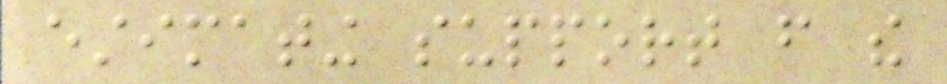estimating support from the
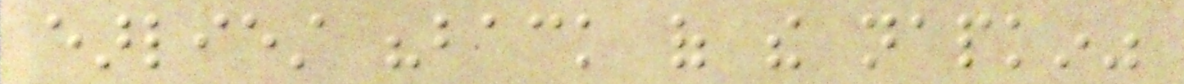earliest "back of the napkin"
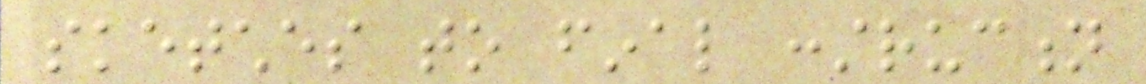sketches to final construction
